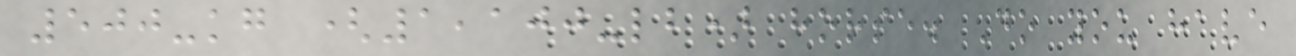500-kg (1,100-lb) horse. Do you have
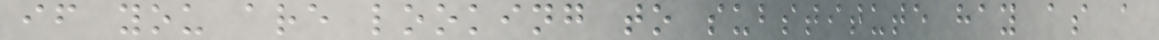if you are looking to substitute hay as a
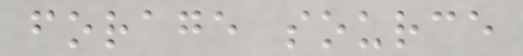forage source
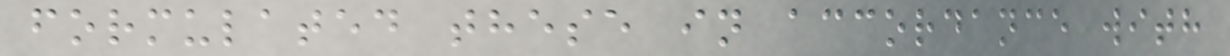formulated these in accordance with
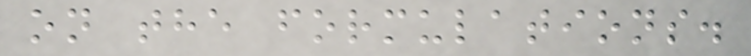on the formulations.
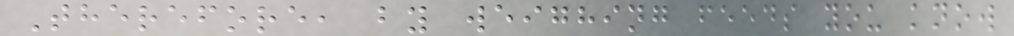Therefore, by weighing feeds you know
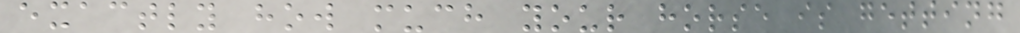exactly how much your horse is getting
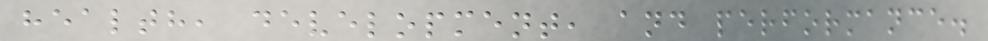health, development, and performance.
